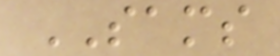SAMS
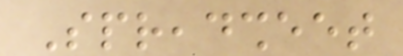Spreadsheet
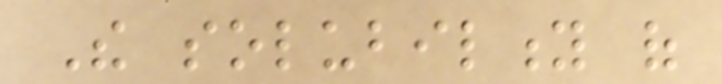The solubility of
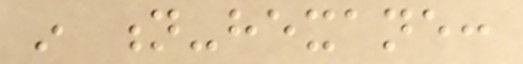in n-hexane:
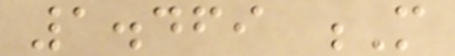1.469 M
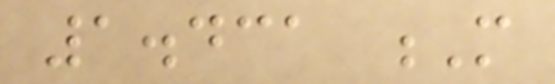1.431 M
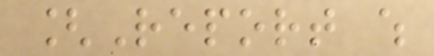[Report which
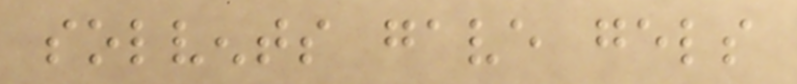solvents gave gels
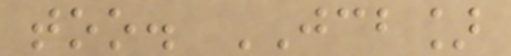too. JCB]
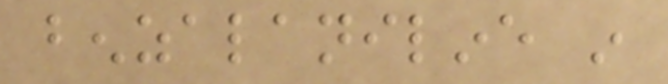benzalaniline in
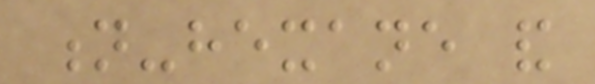n-hexane and
